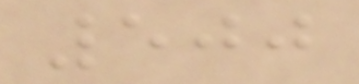500
